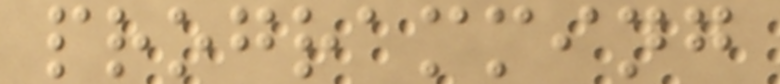programming
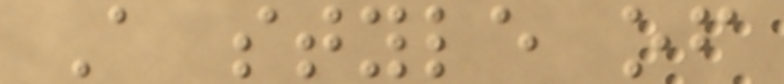A style of
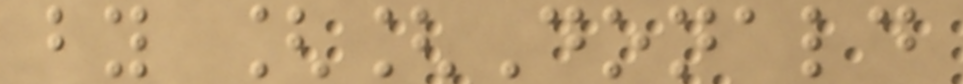by [[Donald
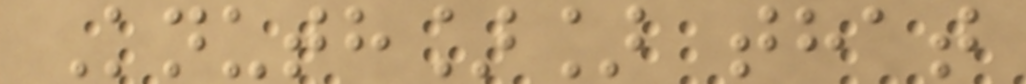Knuth]] that
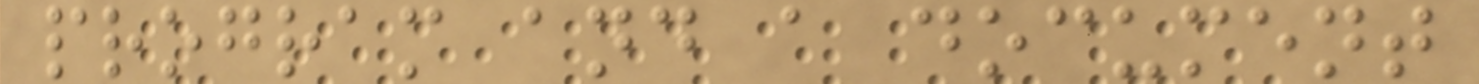program and a document
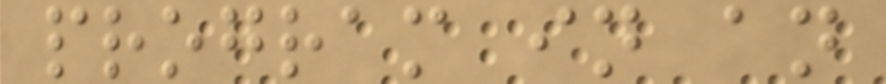program in an
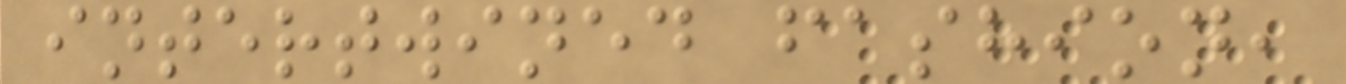intertwined fashion,
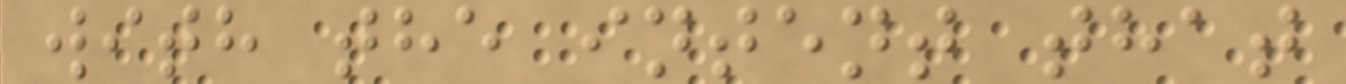with the intent that
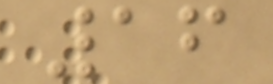16
